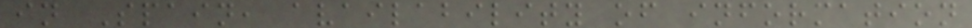in Spain, availability of information
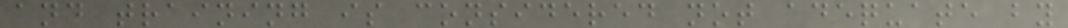and training is considered not adequate by
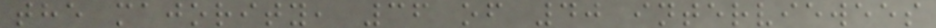the majority, 36 of 40 interviewees
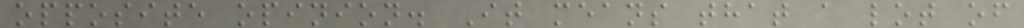opposite opinion. It means that a lot of
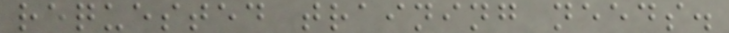requested training needs.
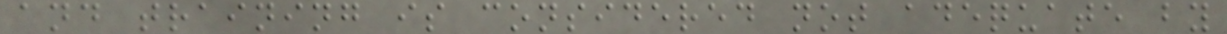and training is considered not adequate by
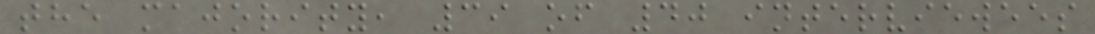the majority, 39 of 40 interviewees
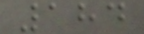184
